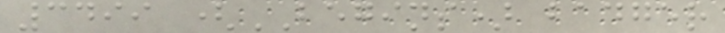3499 (BEGINS) badger
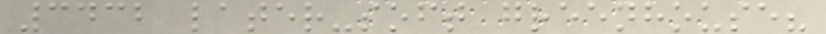3432 later-soft greenhouse?
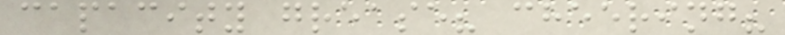capacity grease? cheering?
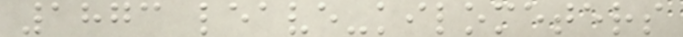1873 leave-kilometers
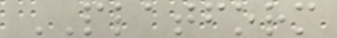PLATFORM
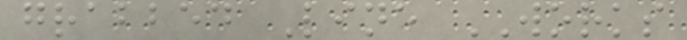grabbed Line WORKS
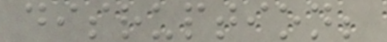disruption;
